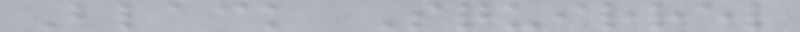Black Squirrel
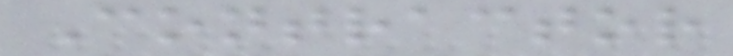Contractor
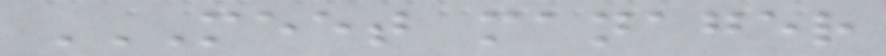MEET MANAGER
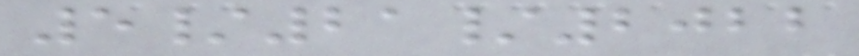5/21/2022
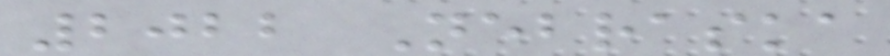2022 Nebraska
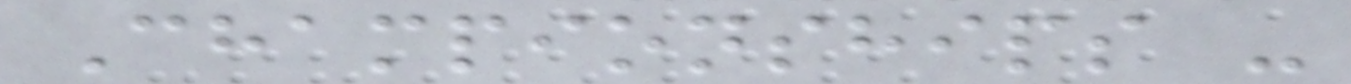Championships -
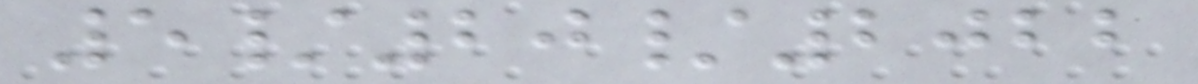5/20/2022
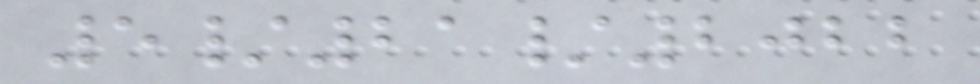5/21/2022
